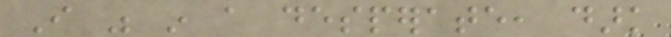I was in a desperate, dark
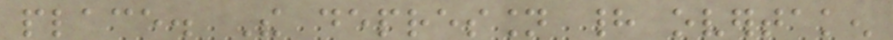place. The depression had overtaken
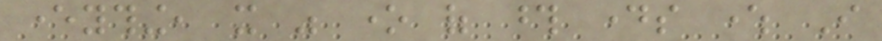everything, it was one of those days where I
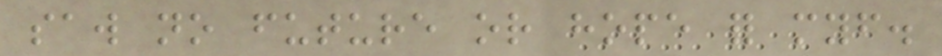saw no future or hope for myself.
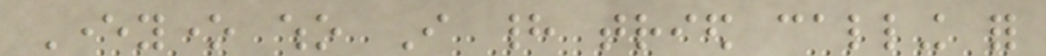Everyone who I had tried calling for
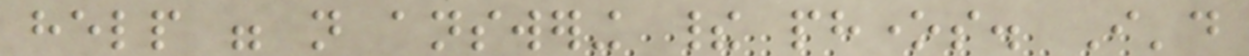help were not answering their phones. I'd
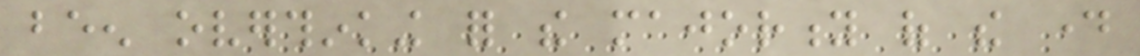been overthinking for the majority of the day
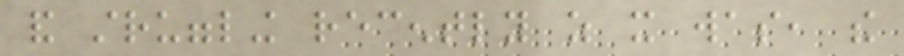and struggling recently as it was, the
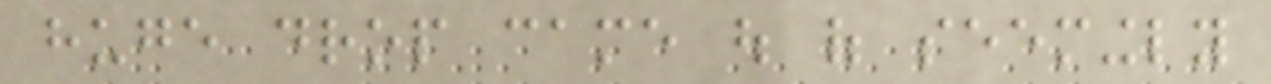huge drop came out of seemingly
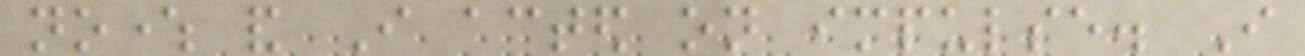nowhere and I acted on impulse. I
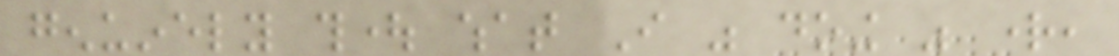genuinely thought what I was doing was right,
